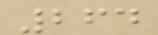264
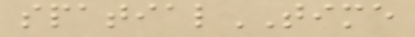spatialTIME
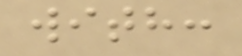with:
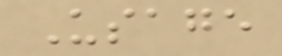Usage
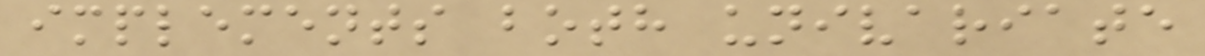implements both univariate
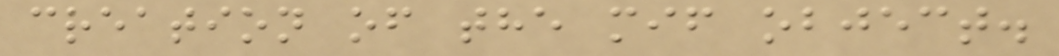creation of the mif object.
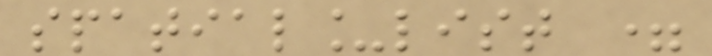spatial_list =
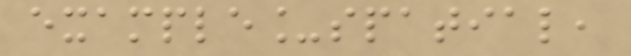example_spatial,
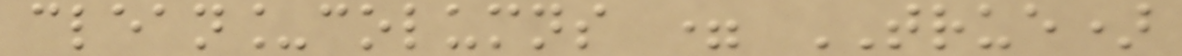clean_columns = TRUE)
